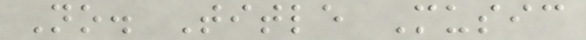No. Title Music
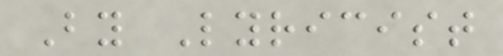By Lyricist
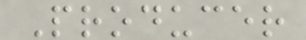Producer
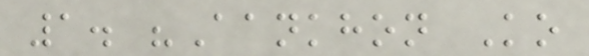1. "Aankhon Ko
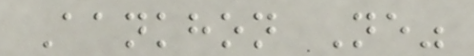Aankhon Ne"
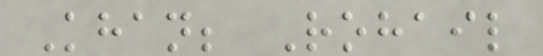Khan; Rohail
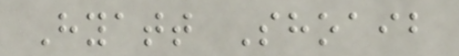Hyatt Shoaib
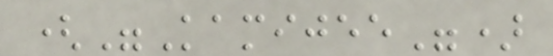("Kamijee")
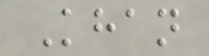Khan
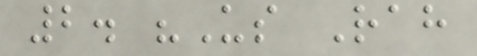2. "Us Rah
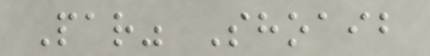Par" Shoaib
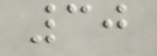30
